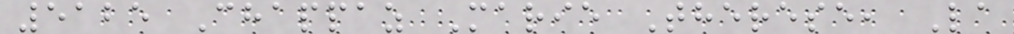5125 Chappaz Marie Therese, La
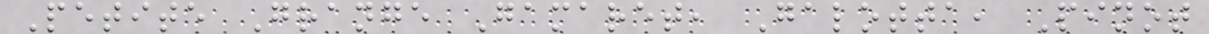Petite Grange Gamaret, Galotta, Pinot
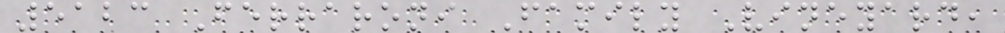5123 Ferraroni Family Vineyard,
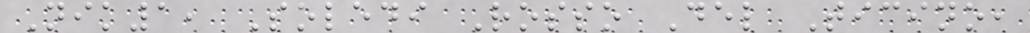Nik1, Soledi Rosso Del Ticino,
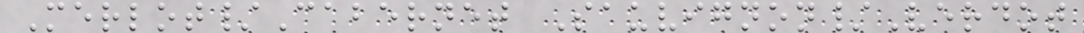Merlot/Cabernet Sauvignon/Verdot
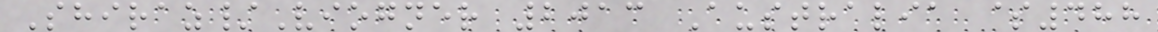Shiraz/Viogner 2013 Australia $488
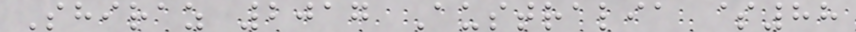Shiraz 2017 Australia $88
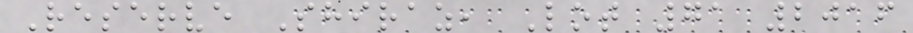Reserve Shiraz, Lot 71 2016
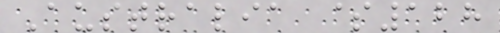Australia $128
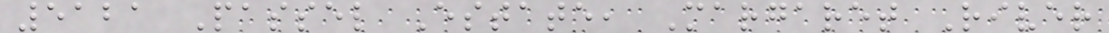5121 Passel Estate, Margaret River
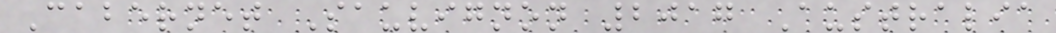Cabernet Sauvignon 2017 Australia
